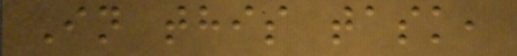In this task,
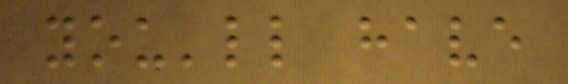you'll have
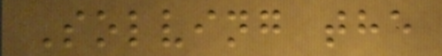Solving the
